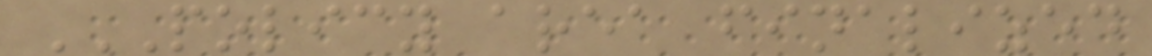POLICY AREA FINALIZED
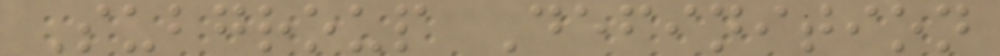Subgroup Definition
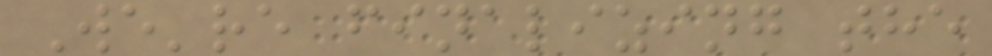We're finalizing the
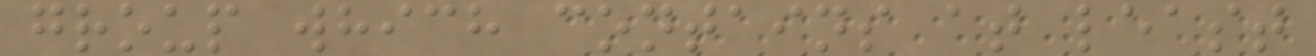group which contains at least
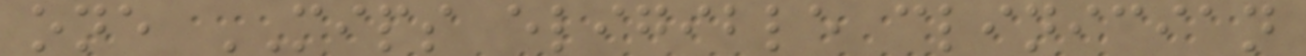one MIPS eligible clinician
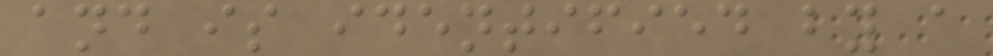and is identified by a
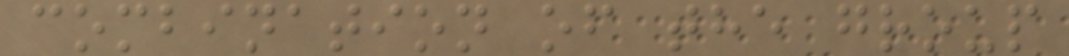combination of the group
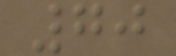70
